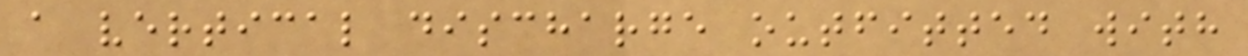a vertical discharge outfitted with
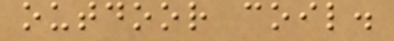outdoor coil.
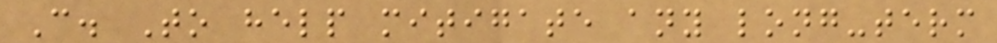C. To help mitigate any long-term
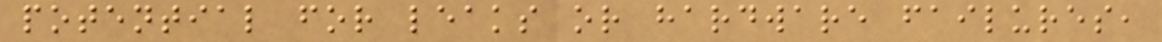potential for leaks or hardware failures,
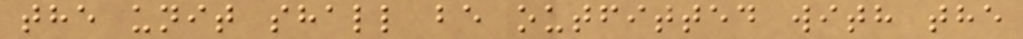the unit shall be outfitted with the
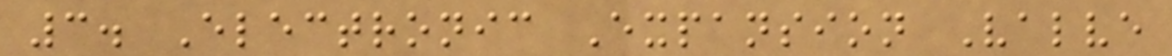3. Electronic Expansion Valve
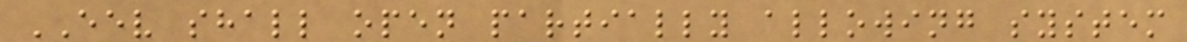EEV shall open partially allowing system
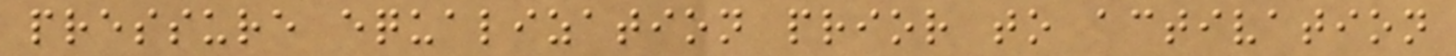pressure equalization prior to activation
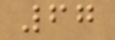67
